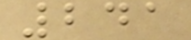241
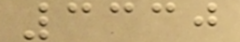3330
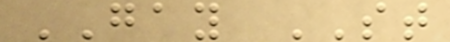GAY ST
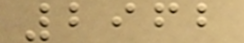2962
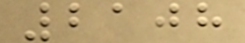2108
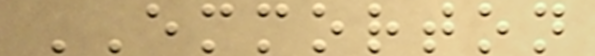EMMORTON
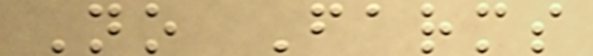No Farms
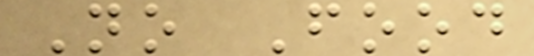No Food
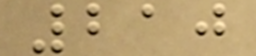210
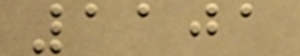1101
